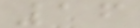16
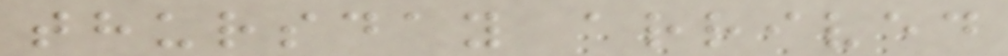thursday arrived
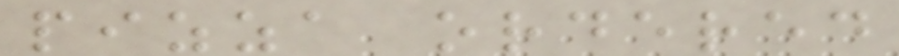pizza ordered
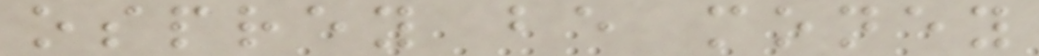osprey be money
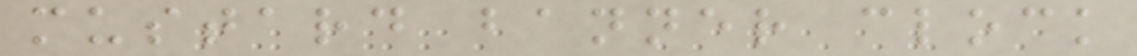mustard banner clock
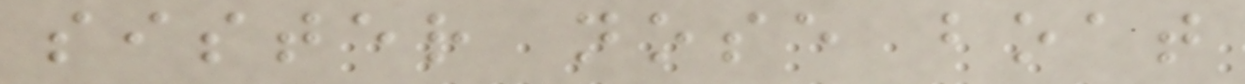sister nose boat
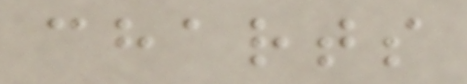charts
